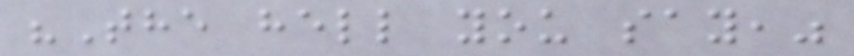"The hell you say,"
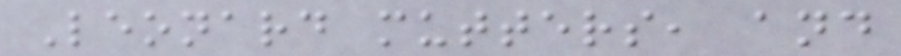Leonard mutters, and
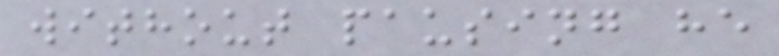without pausing he
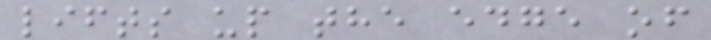lifts up the edge of
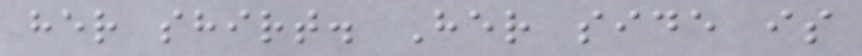her shirt. Her side is
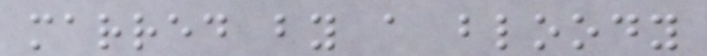marred by a bloody
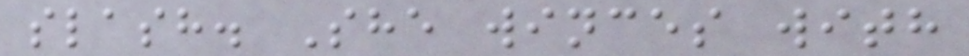slash. She winces with
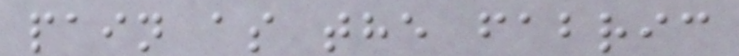pain as the fabric
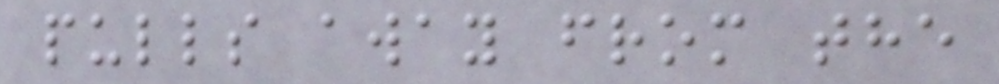pulls away from the
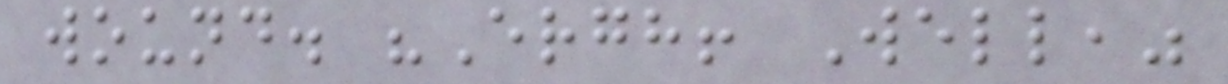wound. "Ergh! Well,"
